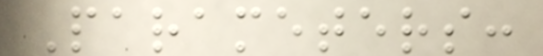Parameters:
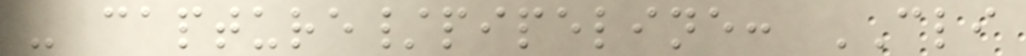- capture/pipeline: CLI
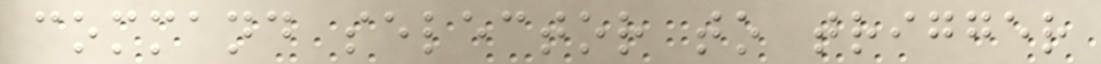command selector to trigger
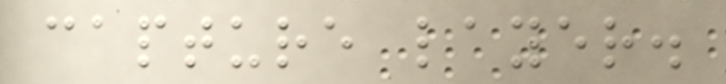capture layer.
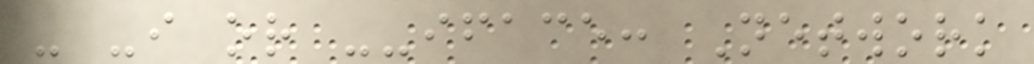- -i or --iface: Network
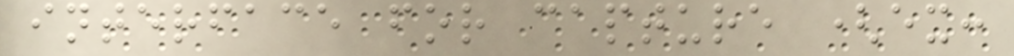interface for capture (ex:
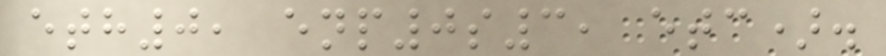eth0, enp0s3, etc).
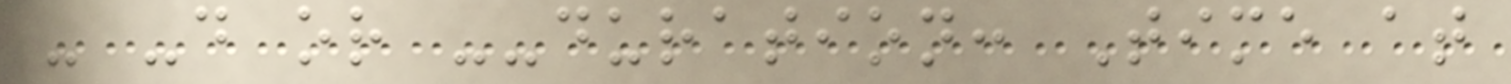- -d or --duration: Time at
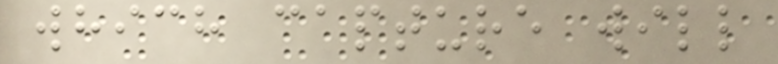which capture will
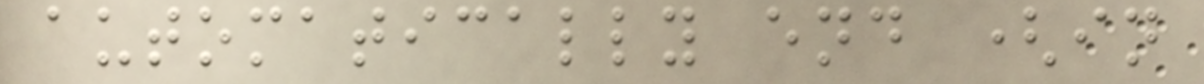automatically end (in
